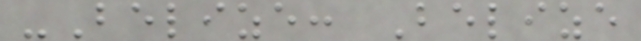-Belize: Belize
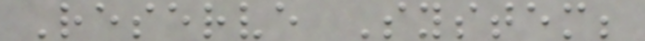Reserve System;
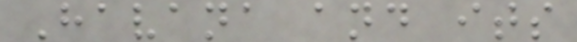Havana and its
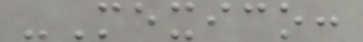-Mexico:
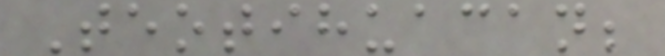Teotihuacan;
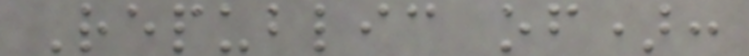Republic of):
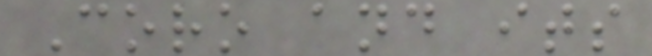Coro and its
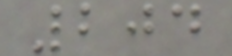204
